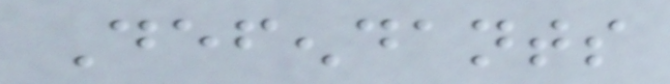Defendants
